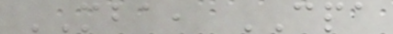MBA, CPA
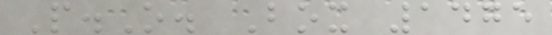P.O. Box 1475
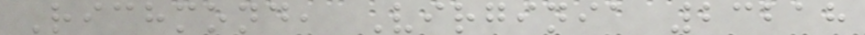Richmond, Virginia 23218
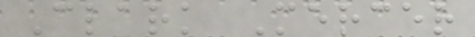Clark Mercer
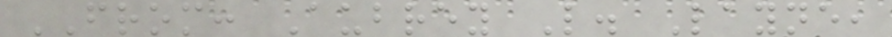FROM: Aubrey L. Layne,
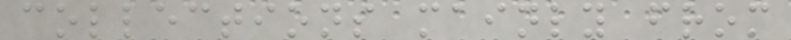collections mainly from
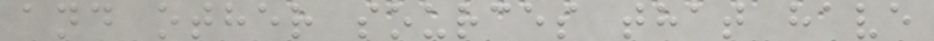and other sources that have
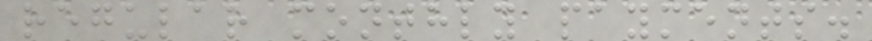regular monthly payments.
